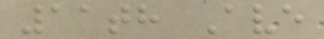11th Ave
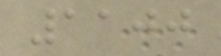1100
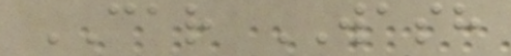CAR WASH
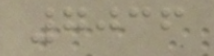7036
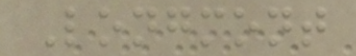Longmont
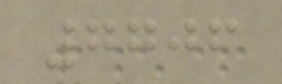7706
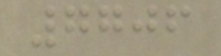7706
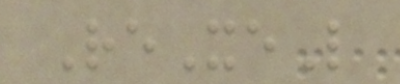ReXeL
